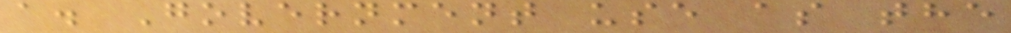a. Government use as the
